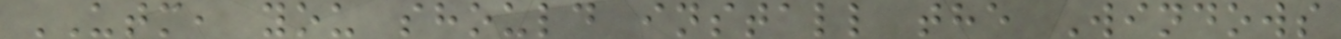UTM, you should install the Windows
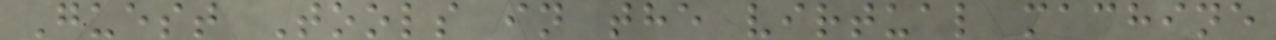Guest Tools in the virtual machine
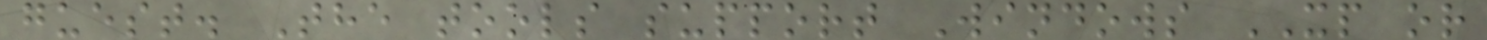guest. The tools support Windows XP or
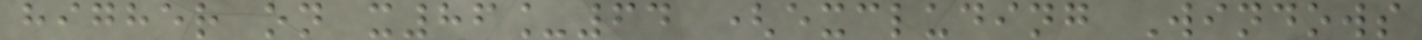higher on x86_64 (excluding Windows
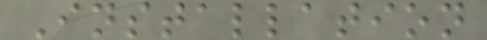Installation
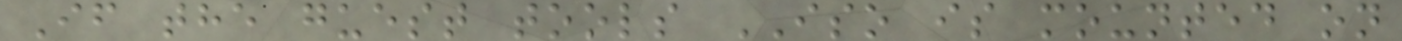If the guest tools ISO is mounted on
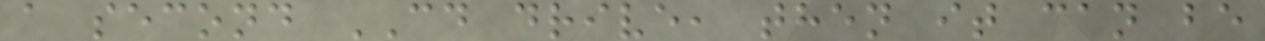a second CD drive, then it can be
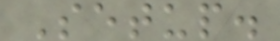Setup.
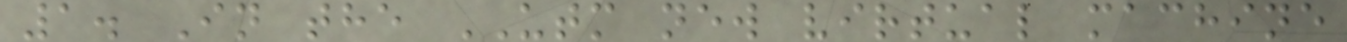1. In the UTM new virtual machine
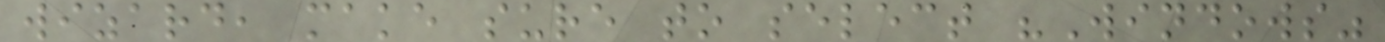wizard, make sure to select "Windows"
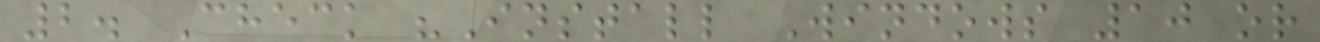2. Check "Install Windows 10 or
